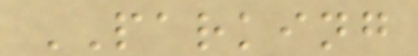PARKING
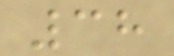38
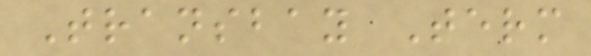Transbay Term
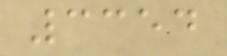3354
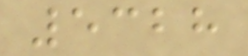5328
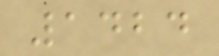1424
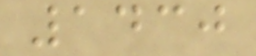1430
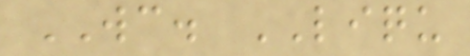WC. LIQU
